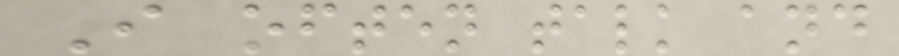I often talk and
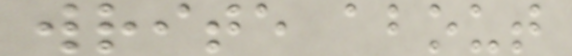write about
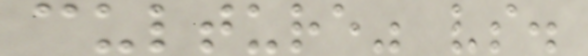culture" vs.
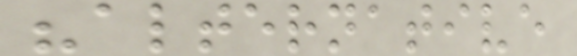"alternative
